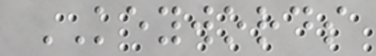KEYWORDS
